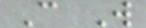C W
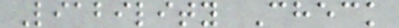Liability Check
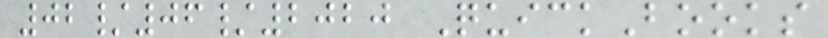02/06/2020 QuickBooks
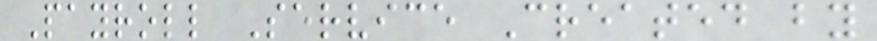Payroll Service Created by
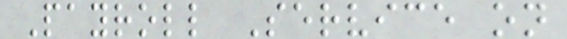Payroll Service on
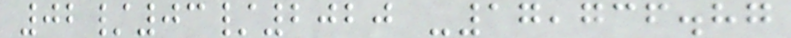02/03/2020 -17,736.87
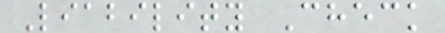Liability Check
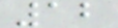12
